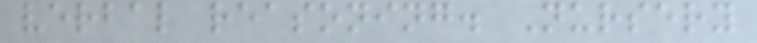verbal reasoning. Nursery
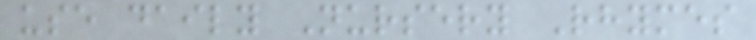use daily Nursery Rhymes
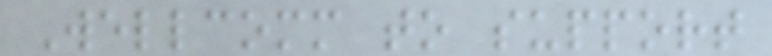Wellcomm to support
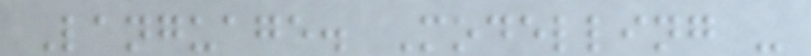Language. Modelling -
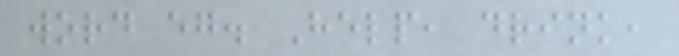word eg. Help, drink,
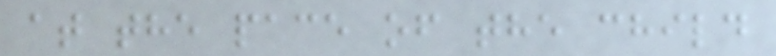at the pace of the child
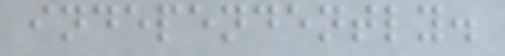independently.
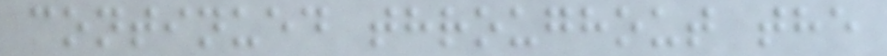continued throughout the
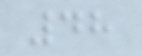48
